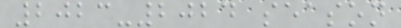2023-2024 season
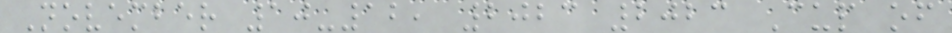November 10-12, 2023 2023 Cup of
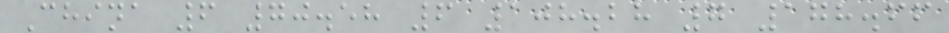China 6 70.58 6 108.28 7 178.66
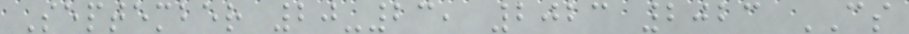September 20-23, 2023 2023 CS
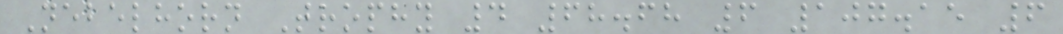Nebelhorn Trophy 4 68.68 6 107.15 6
